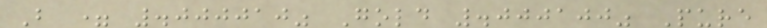B = .000010" Gold .000100" Pure
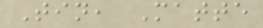Tin, Matte
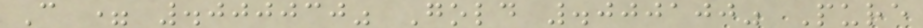C = .000030" Gold .000100" Pure
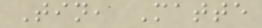Tin, Matte
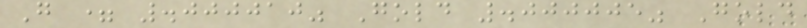G = .000010" Gold .000005" Gold
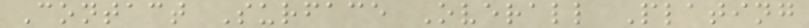Contact Surface Overall Plating
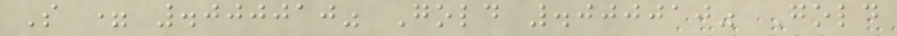S = .000010" Gold .000010" Gold
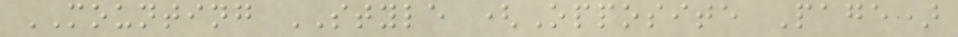MOUNTING STYLE (Opposite Page)
